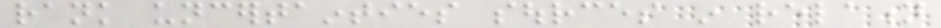rank uncertainties sources in relation
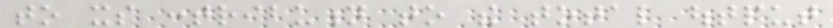to its contribution to the total output
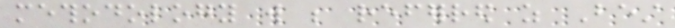methodology will be referred as Best
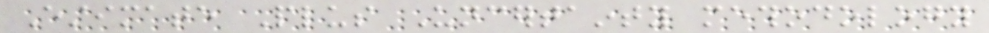Estimate Plus Uncertainty methodology
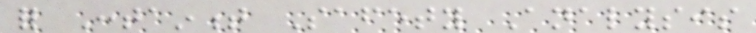for Containment Safety Analysis
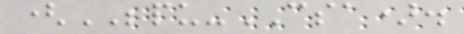(BEPU-CSA).
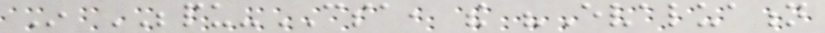In BEPU-CSA, the "Evaluation
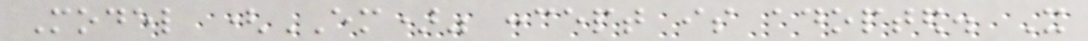Model (EM)" concept is adopted. It
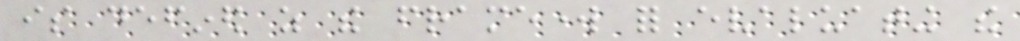is defined as the framework for evaluating the
